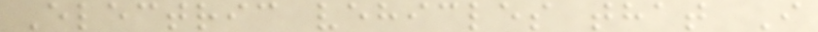Electric vehicles that I
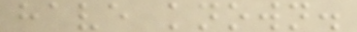have known.
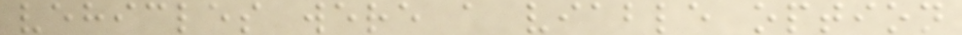vehicles were a viable option
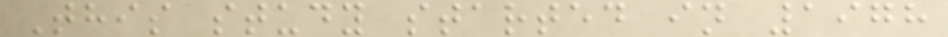This study started in 1978
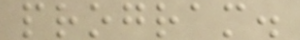program.
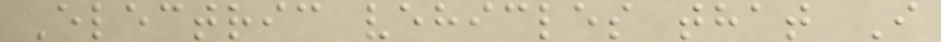Electric vehicles that I
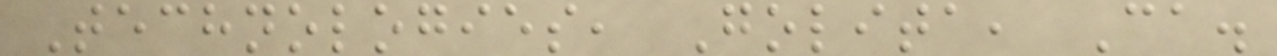Technologies, Golita, Ca.
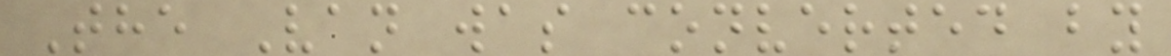The Van was converted by
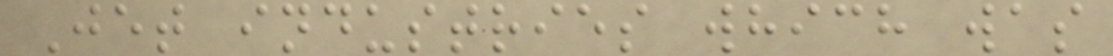Jet industries which was
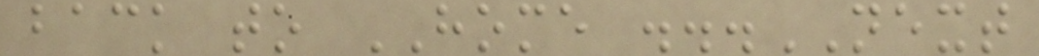back to HOME ...NEXT
